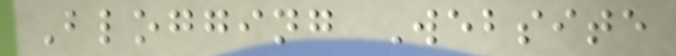Blogging Website
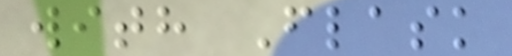with Flask
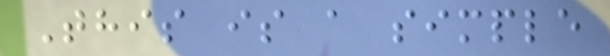This is a simple
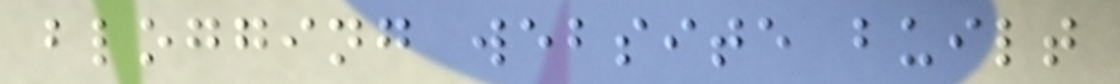blogging website built
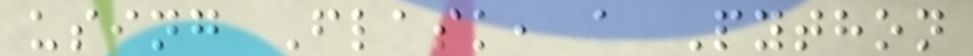using Flask, a Python
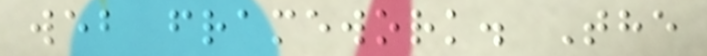web framework. The
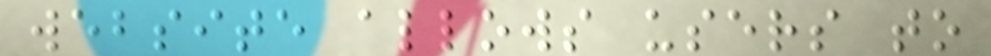website allows users to
